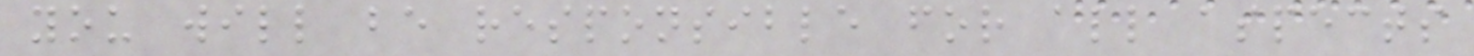you will be responsible for all aspects
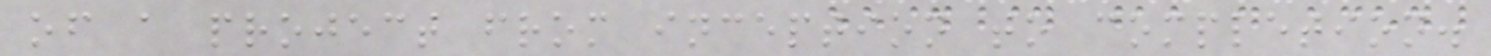of a project from inception to completion.
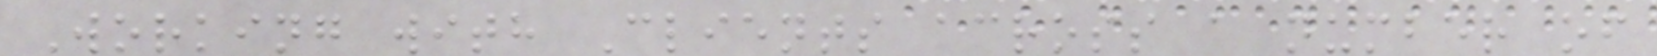Working with Clients across a number of
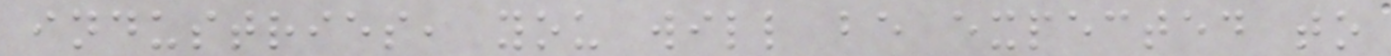industries, you will be expected to
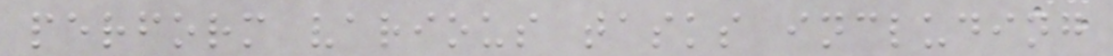perform various tasks including
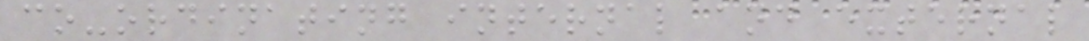co-ordinating internal and external
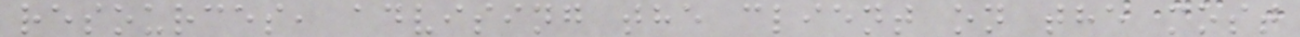resources, advising the client on the most
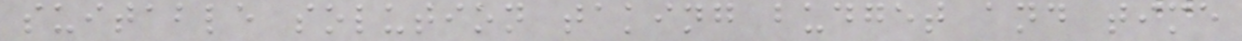suitable solution taking budget and time
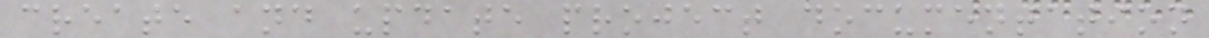create and update project documentation
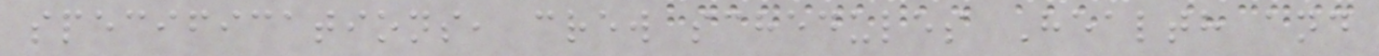specifications, crew schedules Health and
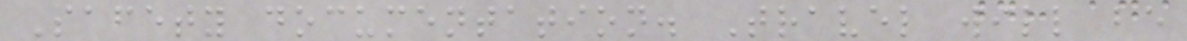Safety documentation. Travel will be
